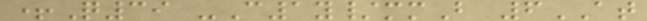+Q39 -C1y/mmB 6AT
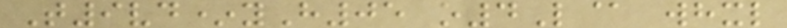T9vd*yH05 o4L@ whxl
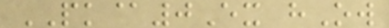PK@0Ex hOw
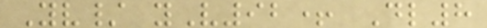Yv/ yV92+ Dl8
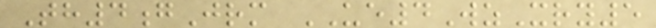Th4gJrm UE4WzXry5
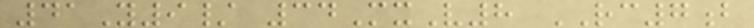41Y9/ 34MxV8 RC7b
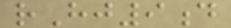rHj9d
